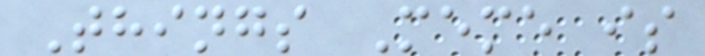Things Meme is
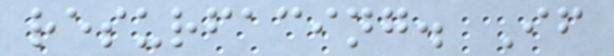resurfacing. If
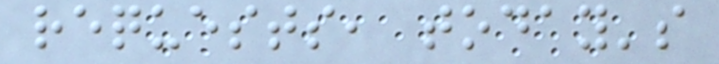requests, today's
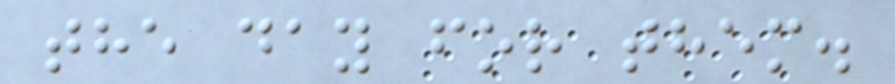the day for them.
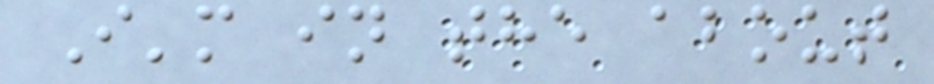I'm in the about
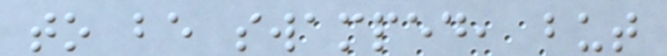to be swamped, but
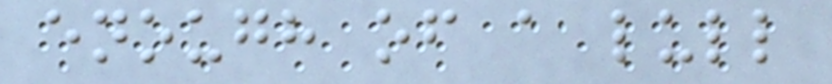enough of a lull
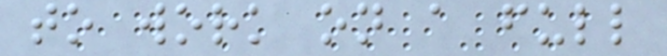to work on a full
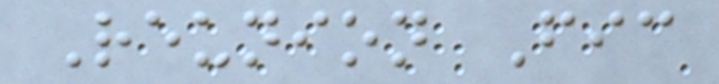Reunion Fic
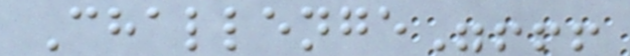Challenge"!!!
